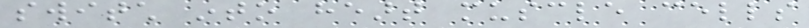switch into heart muscle cells
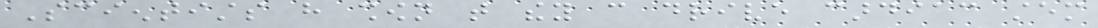Scientists have shown that they can drive cardiac stem
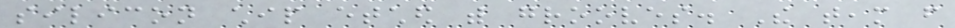silicon chip etched with grooves. The team from
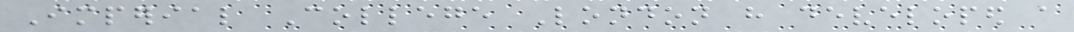Imperial College London have developed a
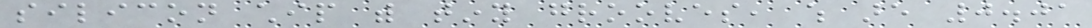silicon chip with tiny grooves, which are 0.01
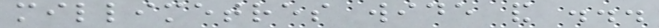millimetres wide and ...
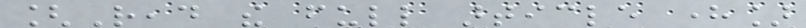[Read the full article here]
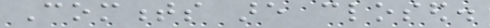Comments are closed.
